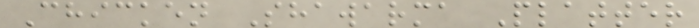Chicken Shawarma Platter
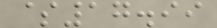$17.99
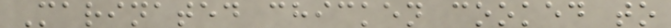Marinated chicken cooked to
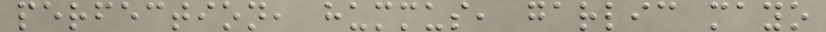perfection, hummus, garlic mayo
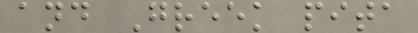and Greek pita
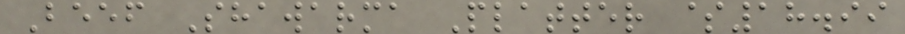Beef Shawarma Platter $18.99
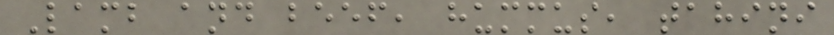Lamb and beef, hummus, tahini
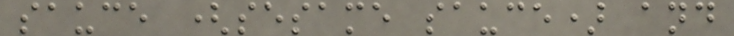sauce (sesame sauce) and
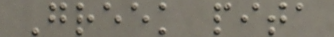Greek pita
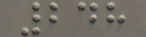248
